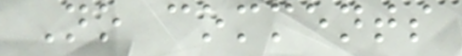No comments
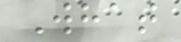What
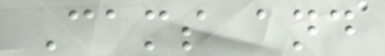Cams and
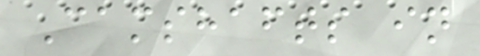Camshafts in
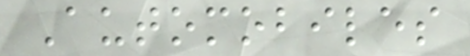Automobiles
